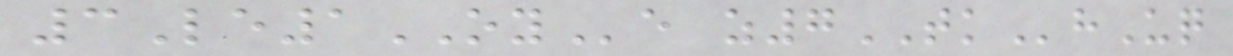3Le1OYe z7TKhUq
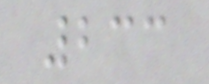233
